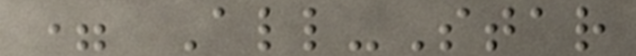= All-Star
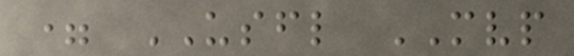= USFL MVP
